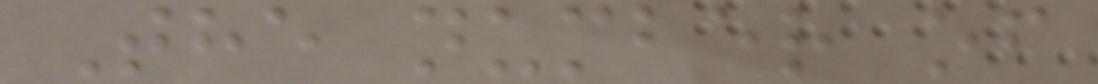The number of
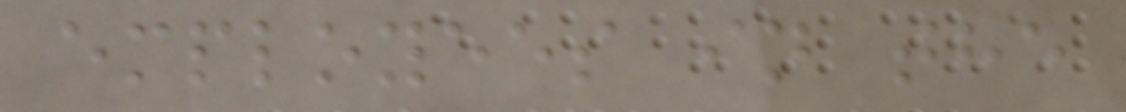employees in the
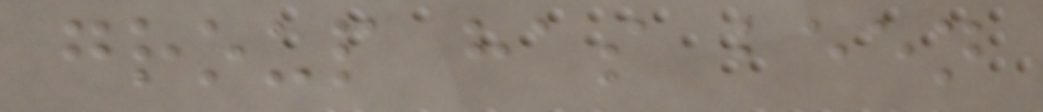group has been
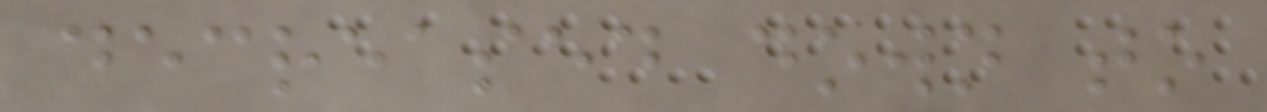decreased down to
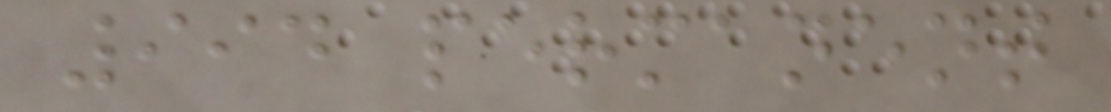994 permanent
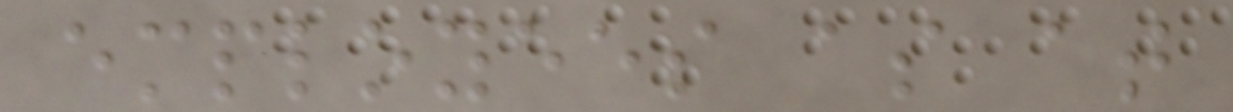employees as at
